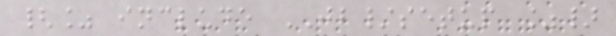{% include JB/setup %}
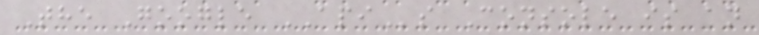The Google APIs Console is an
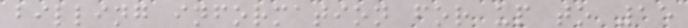billing information for up to 15
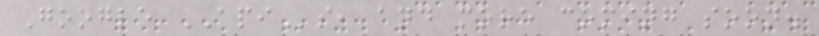Google APIs, and more coming soon.
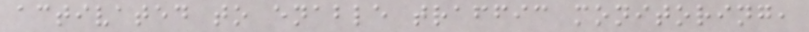activated to enable traffic monitoring,
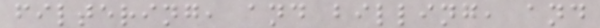filtering, and billing, and
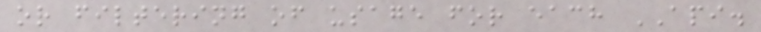or filtering of usage for each API.
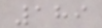189
